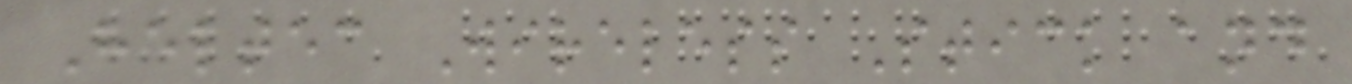Heltec Wireless Stick and
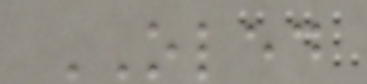OLED
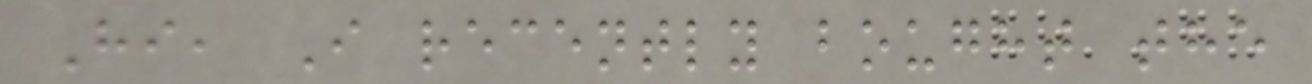Hi, I recently bought the
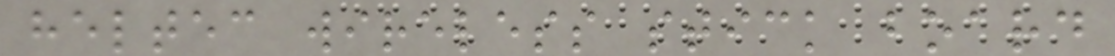heltec wireless stick board
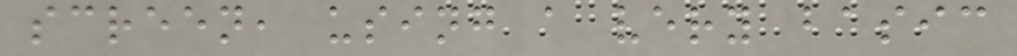screen, using a very basic
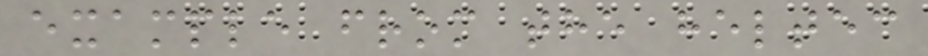example from the heltec
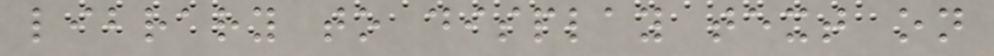library to display text on
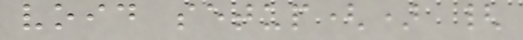void setup() {
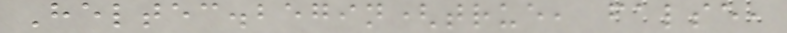Heltec.begin(true, false,
